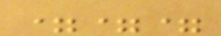===
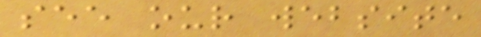see our website
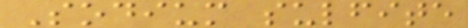Sodium sulfite
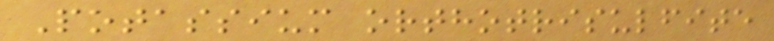Potassium orthotrisulfite
